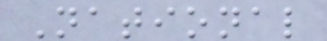National
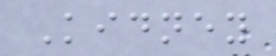Kidney
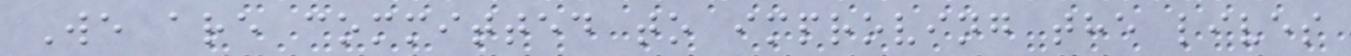We are committed to improving the lives
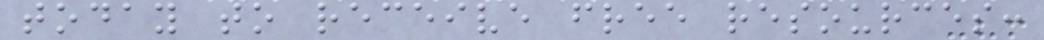today to receive free resources:
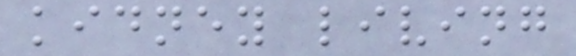kidney living
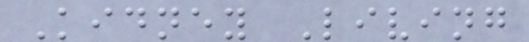Kidney Living
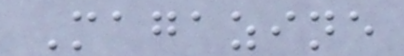Magazine
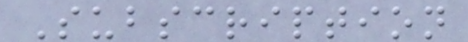Subscription
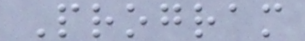Program
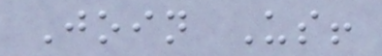Join Us!
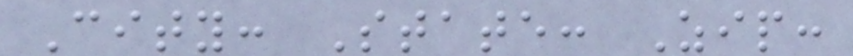City: State: Zip:
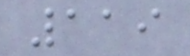119
